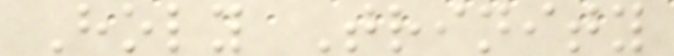Holy Trinity
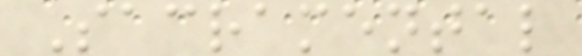Sacramental
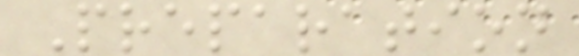Preparation
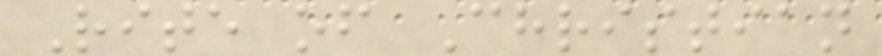Rite of Christian
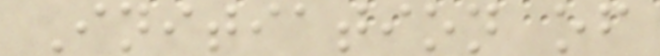Initiation of
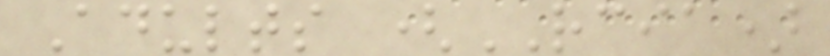Adults (RCIA)
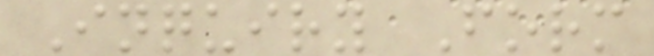Inquiry Form
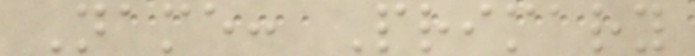Name: Primary
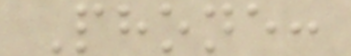Phone:
